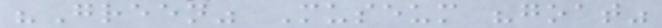"Green" Museum "goat"
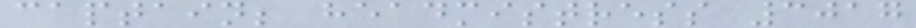captain; headmistress 3017
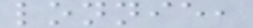lonnie,
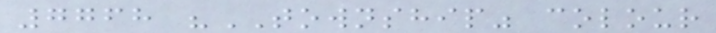7768 "TOWNSHIP" colour
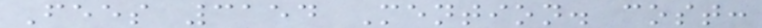Fees 3154 Mention. cost:
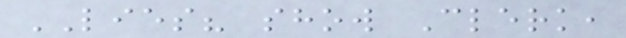LIES? show Clerk,
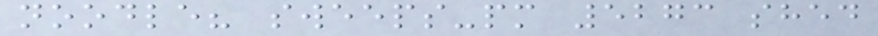noodle? sweeps-pm 5273 shed
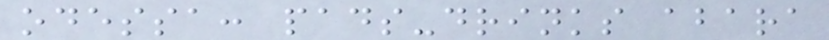odessa: pads-drinks abara
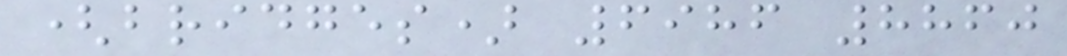(bridges) 6986 8860
